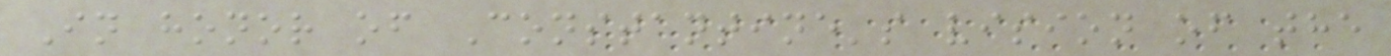In honor of Constantine's vision of the
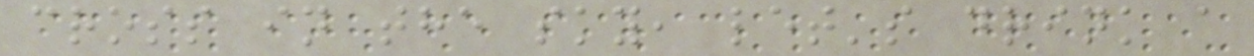cross in the sky, let's drink a
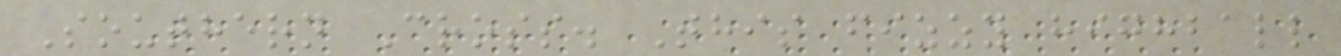Southern Cross. This fizzy highball
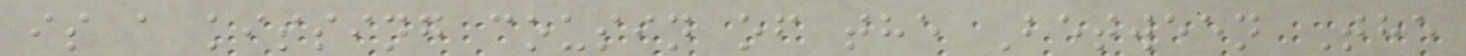is a kissing cousin of the Between The
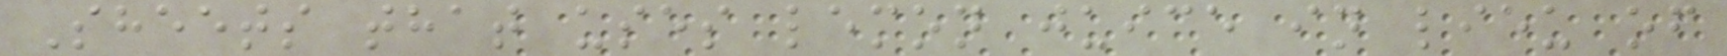Sheets that uses lemon juice in lieu of
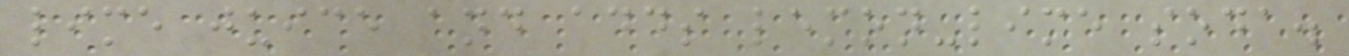lime juice and adds lemon-lime soda.
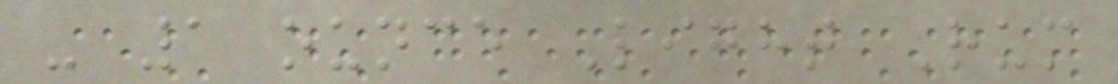- 1 ounce Light Rum
